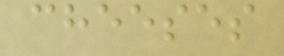cheeses
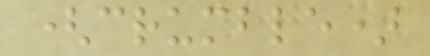(crumble)
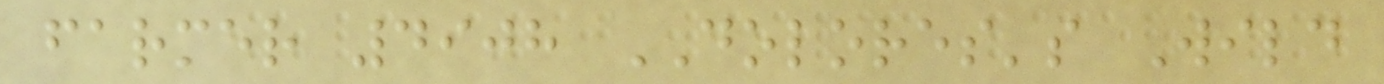farmer 4908 DOLORES's Wild
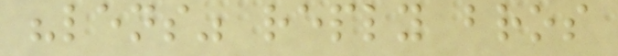"lens" reply bros
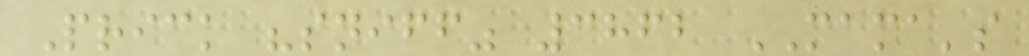Prick "sniff" 3862 MAMA's
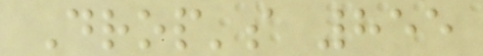Drop's 855
